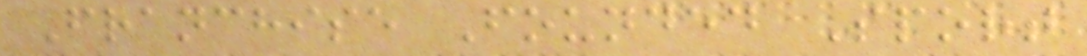Franchise Founded Sport
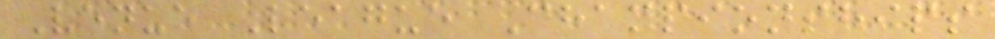Venue League Championships
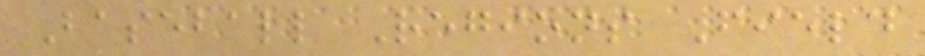Baseball Regions Field
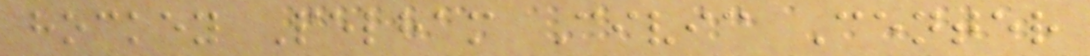hockey Pelham Civic Center
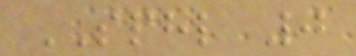SPHL 0
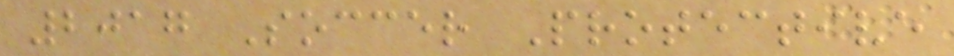2017 Soccer Protective
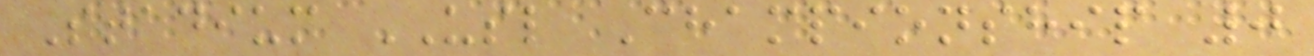Stadium USL Championship 0
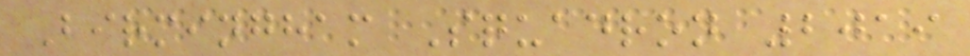Birmingham Squadron 2019
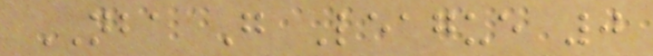NBA G League 0
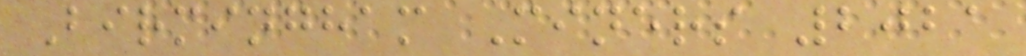Birmingham Miners 2021
